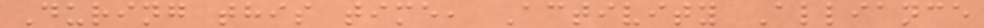During this time, Activity Alliance
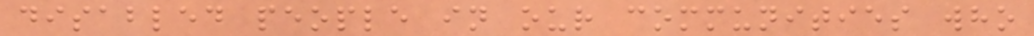disabled people in our communities who
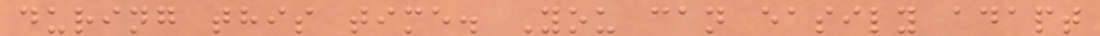during this time. You can easily adapt
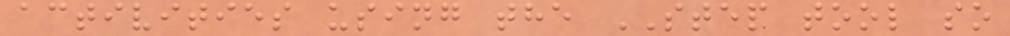activities using the STEP tool so
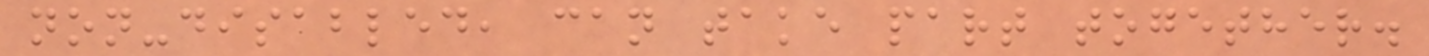non-disabled, can take part together.
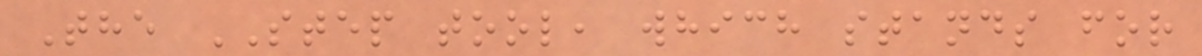The STEP tool, which stands for
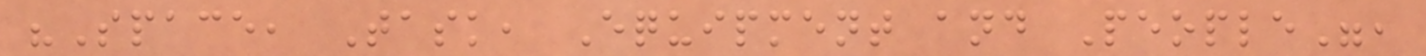"Space, Task, Equipment and People",
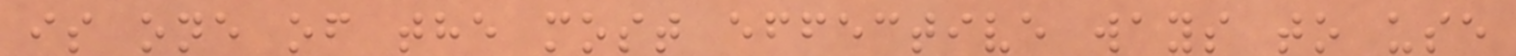is one of the most effective ways to use
